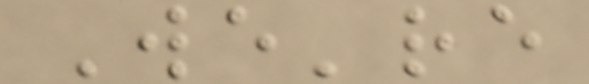We're
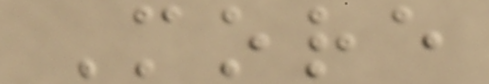More
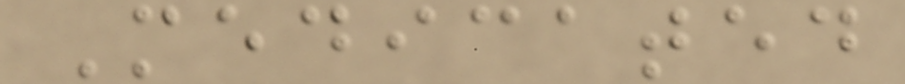Medicated
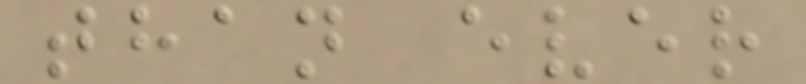than ever
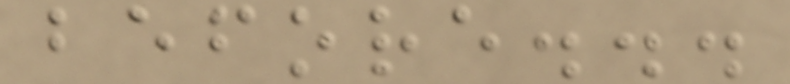before...
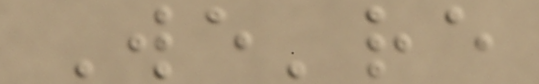We're
